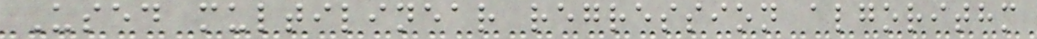Used multilinear regression algorithm
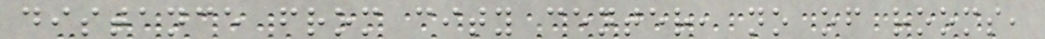distance from city center, no of rooms,
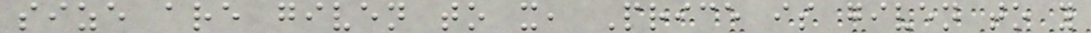size are given to x, Price is given to y
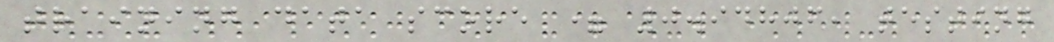training data score = 0.94806, testing
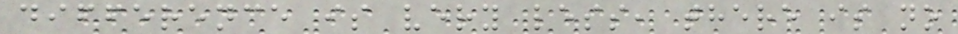difference is very less, there is no
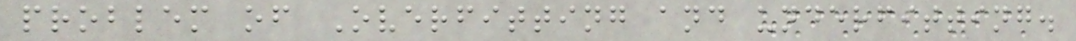problem of Overfitting and underfitting.
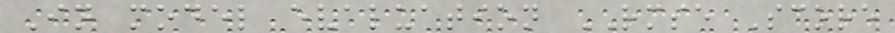In model evaluation RMSE Score
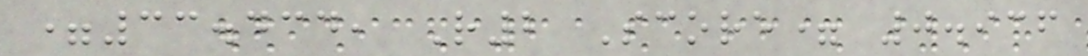=33.434, R2 Score= 0.936
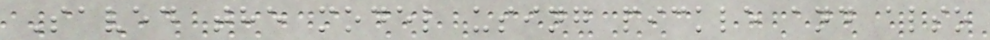Saved the model using pickle and also
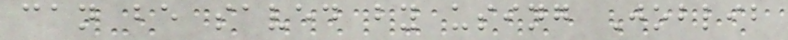can be saved by using Joblib
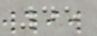45
